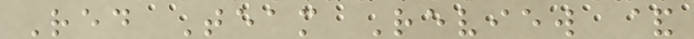Red Team Review &
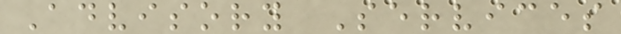Advisory Services
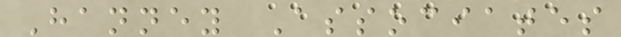Hanney Associates
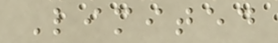Limited
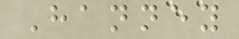Hanney
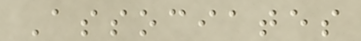Associates
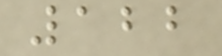122
